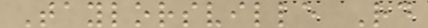Taylorsville Rd
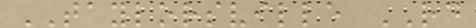TAYLORSVILLE RD
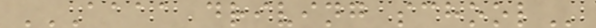AAAA DRIVING SCHOOL
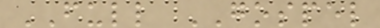FULL GOSPEL
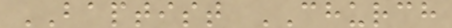BAPTIST CHURCH
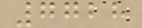7728
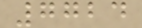7724
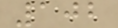102
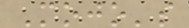Mojo's
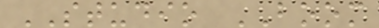STUDIO BOOM
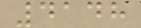4148
